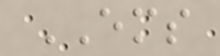EMS
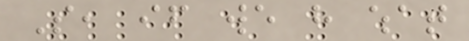So, if we have what
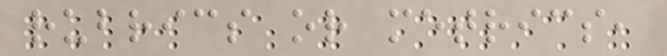rubrics or metrics,
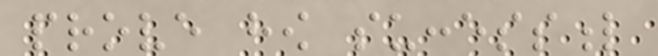prove how successful
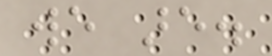we are.
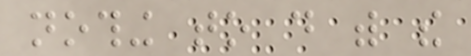nothing to do with the
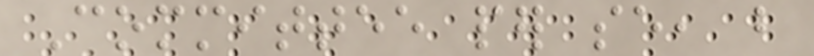Committee per se, but
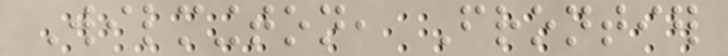Wilmington, Frontier
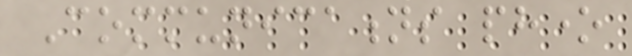Communications phone
